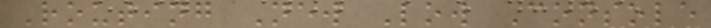Routing New Low Console
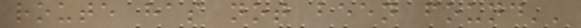route has not been found''
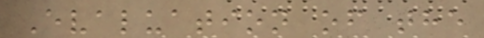Evaluation of the
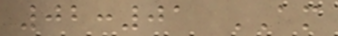02:01 AM
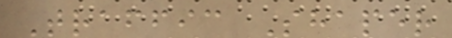Traffic Shaper
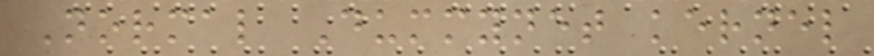Normal Dummynet kernel
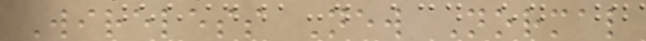Wireless New Normal
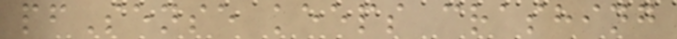pfSense keeps crashing
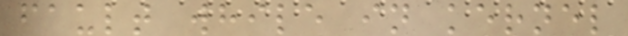fault while in kernel
